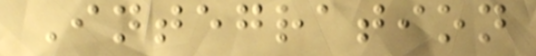Integration
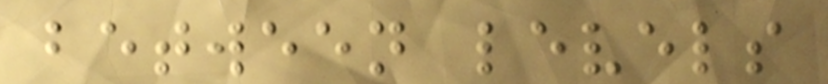between levels
